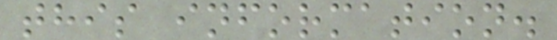this information.
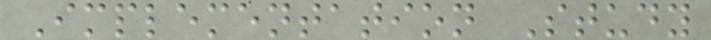Implementation Study
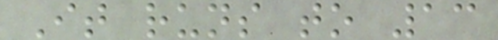It runs to 13
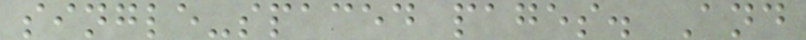single-spaced pages. And
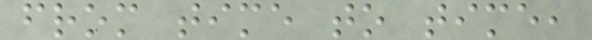from time to time,
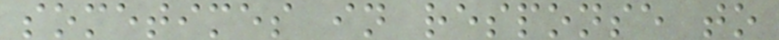sometimes in response to
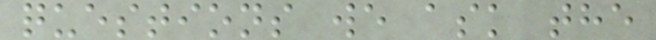questions we ask the
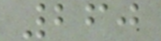260
